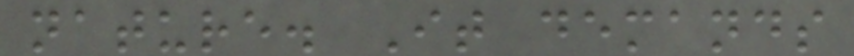nature. It demands
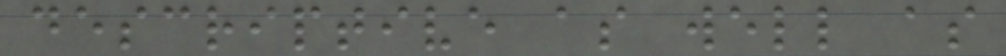descriptive as well as
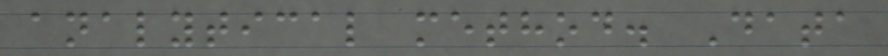analytical method. Data
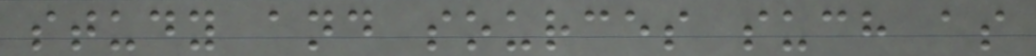study and sources such as
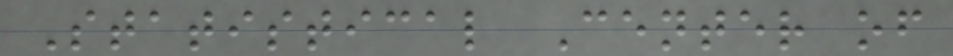Statistical Center of
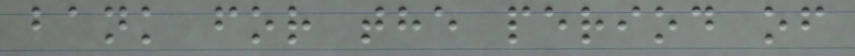bank for the period of
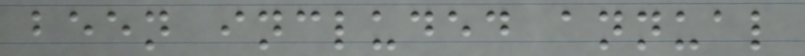been included annual
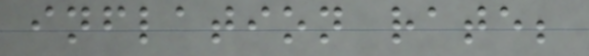inflation rate;
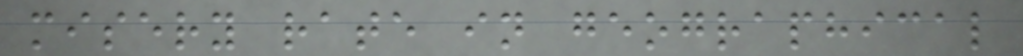misery rate in geographical
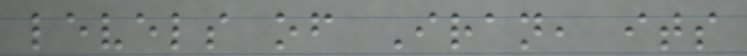levels of Iran, its
